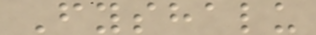Fyshalu
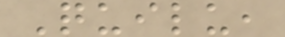Quilu,
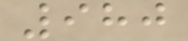980
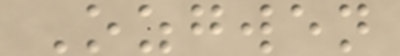Ozgwen
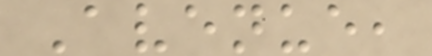Avenue,
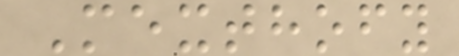Mexthofy
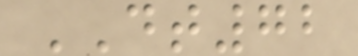DT72
